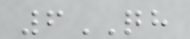6QH
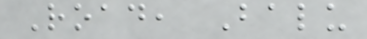Road, Balu
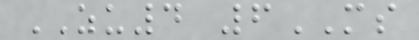ZU4 6MS
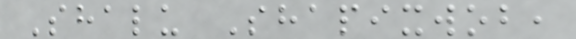Shalu Shapixwob,
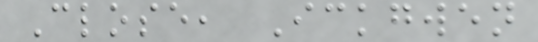Close, Ickgwen
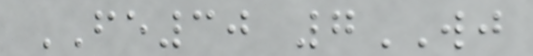FE30 7WJ
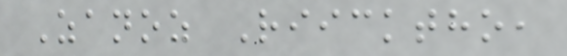Zanoz Riicktho,
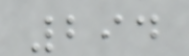294
